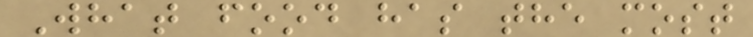What food has the most
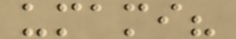umami?
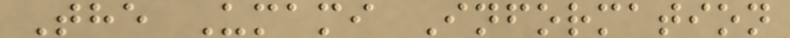The Umami Information
